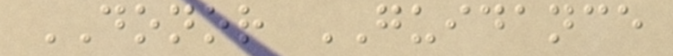DONOR GUIDANCE
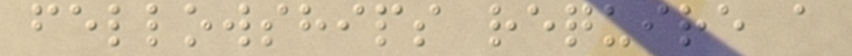fellowships require a
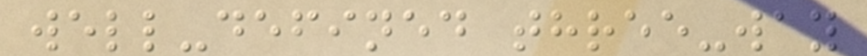well-defined three-way
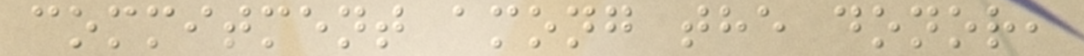commitment among the donor,
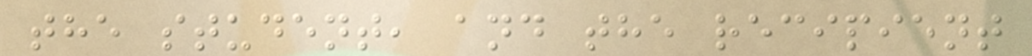the student, and the recipient
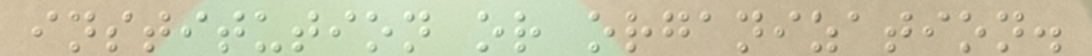institution or organization.
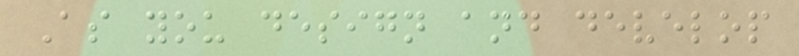As you design and develop
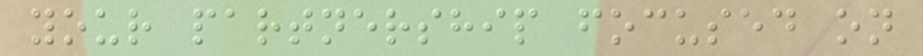your partnership focused on
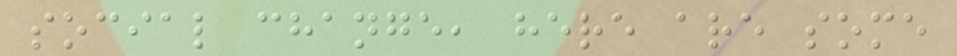social change, here are some
